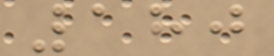180
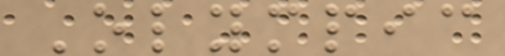Olympic
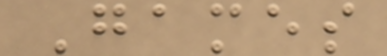Games
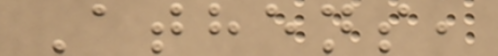Athens,
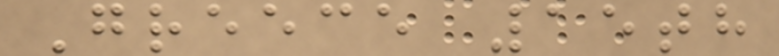Greece 15th
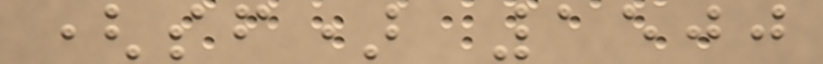(sf) 1500
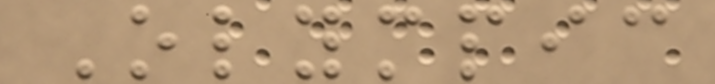Olympic
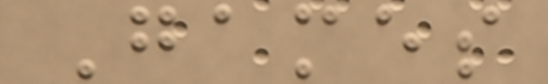Games
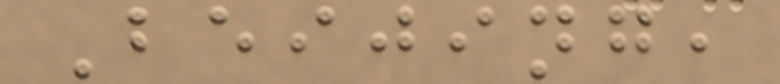Beijing,
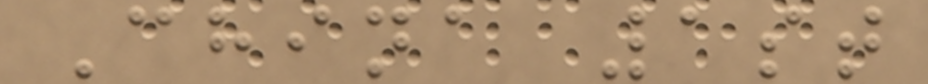China 1st
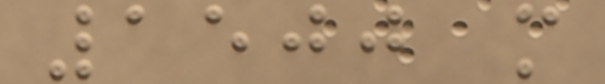1500 m
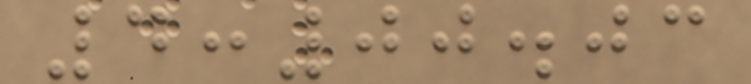4:00.03
